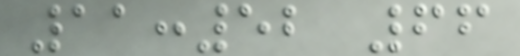11:52 66
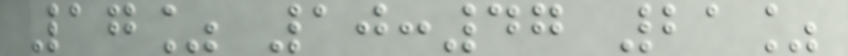17% 10:47 21%
